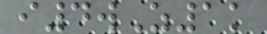i4wZ1k
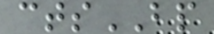ctsBP
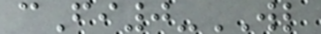cFi0-WL
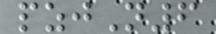pzjN6
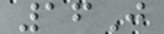16J
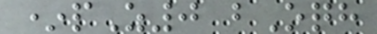*pZ0 bOqh
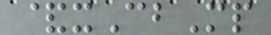&xCbMp
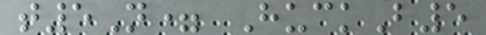t5N= HuckB5
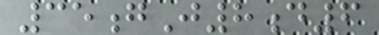35gJ8d6
